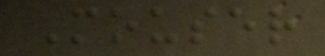Mouser
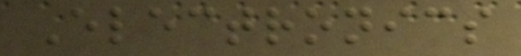Electronics
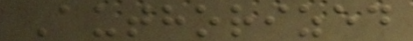Authorized
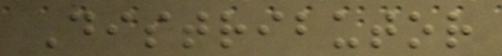Distributor
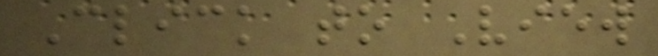Click to View
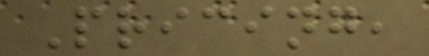Pricing,
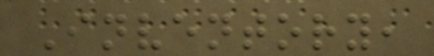Inventory,
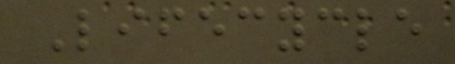Lifecycle
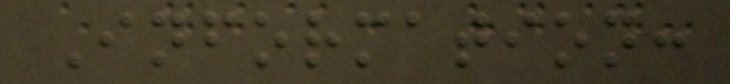Information:
